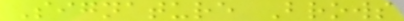Signature Brows
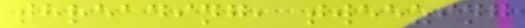threading, tweezing
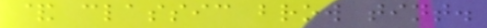& classic brow tint.
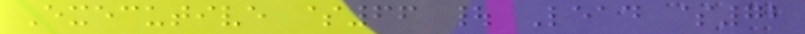Executive $66 | Lead $72
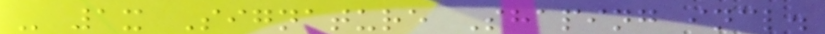- 1x Signature Shaping incl.
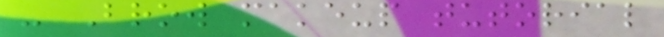- Brow makeup tutorial
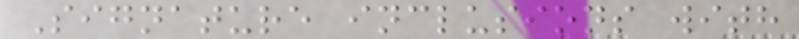Signature inclusions with
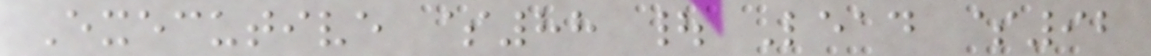Executive $88 | Lead $92
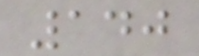140
